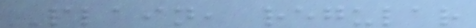Plain, regular
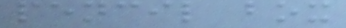pencil box
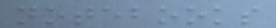notebooks
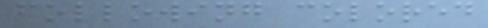following colored
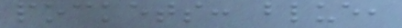pockets: blue,
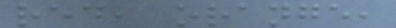red, orange,
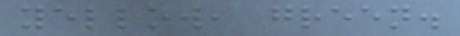yellow, green.
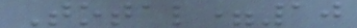Total=10
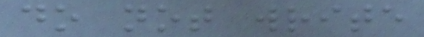do not write
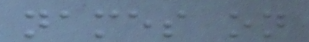names on
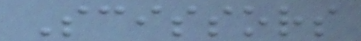Scissors
